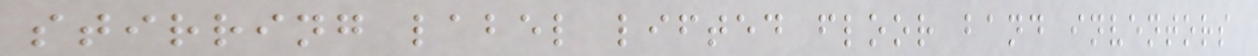stirring label lifted floor band inventors
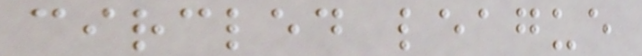circled league
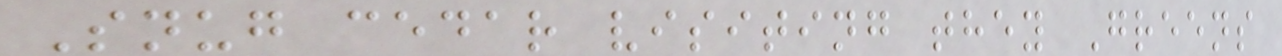Snug cedar visiting they Greens
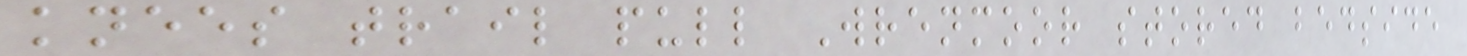knees trail pull Wrenmoor stored bedside
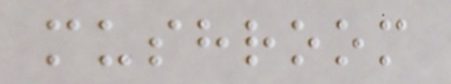mushroom
